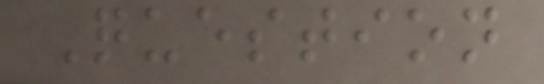Question
